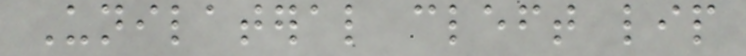Unilateral cleft lip
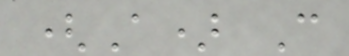(A) Can
